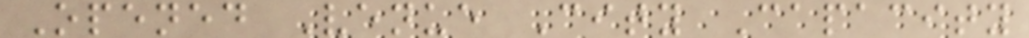Opened Venue City Capacity
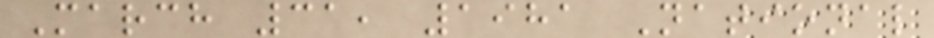March 31, 1981 National
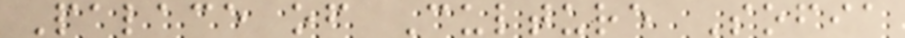Palace of Culture Sofia
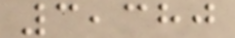3,380
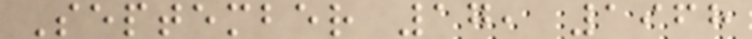September 17, 1968
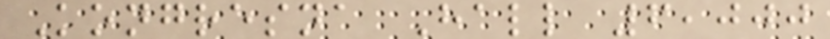Kongresna Hall 6,000
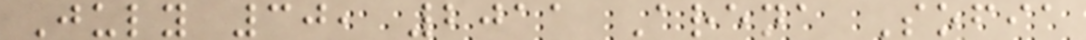July 30, 2011 Arena Sofia
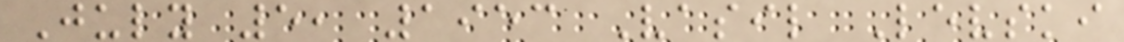July 5, 1953 Vasil Levski
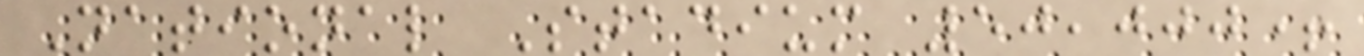National Stadium 50,000+
